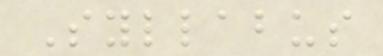Syllabus
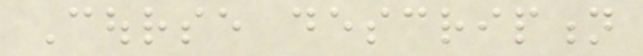Course description
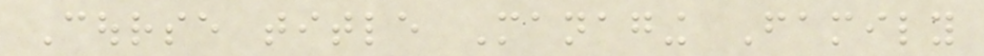Course title Managing Family
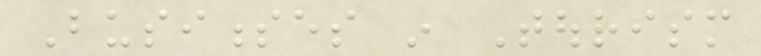Businesses in Tourism
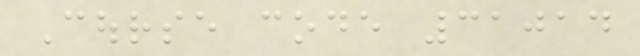Course code 31014
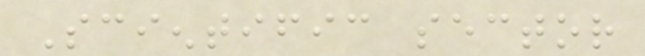Scientific sector
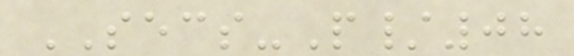SECS-P/08
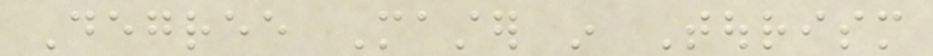Degree Master in Tourism
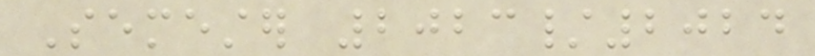Semester 2023/2024
